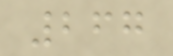267
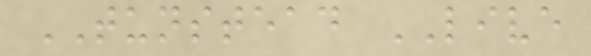TUNSTEAD LIVE
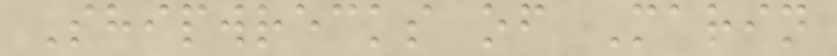Shipwrecks of Marin
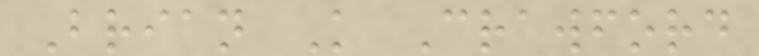Brian K Crawford
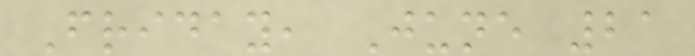Friday, June 21
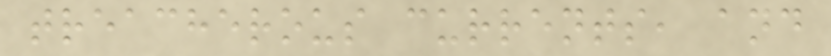treacherous currents, and
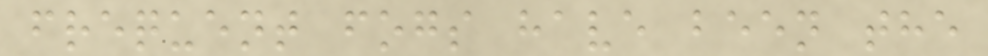frequent fogs have been the
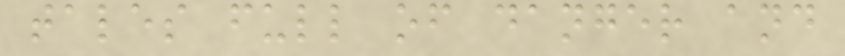tales full of danger and
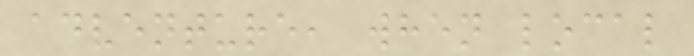adventure, when local
